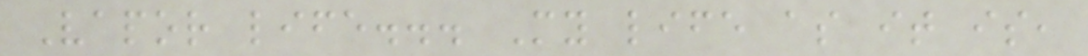Vapor life... My life as it is,
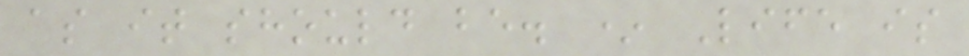as it should be. * Life is
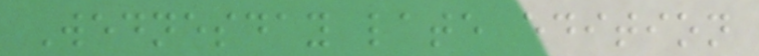Wednesday late edition
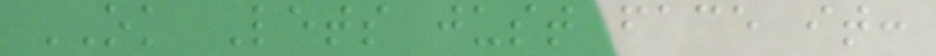OK Lets just face it:
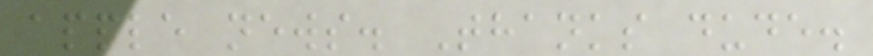apple news. Thanks dude.
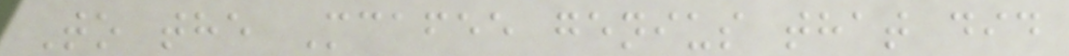To the Mcafee genius that did
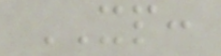XP:
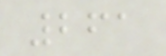261
